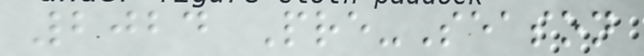2024 Pre-Season
